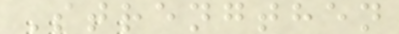Strengthen
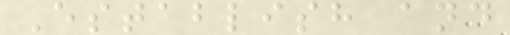Establish and
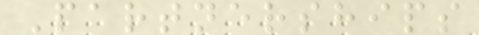Partnerships
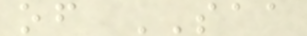of SAA
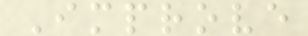Improve
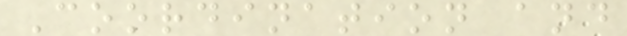Coordination and
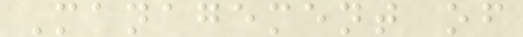Management of
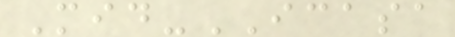Mid-ICASA
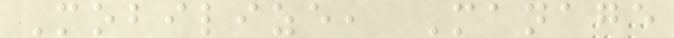Mobilize, Manage
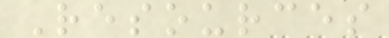Resources
